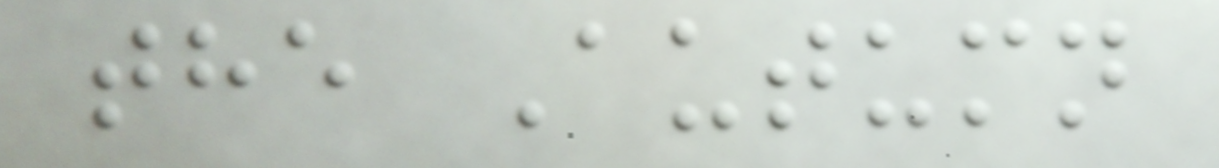the Autumn
